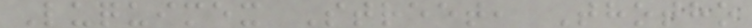Luquimex Street, Thotho
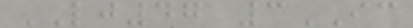LJ47 3IC
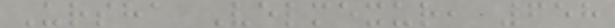Ursha Velmexur, 658
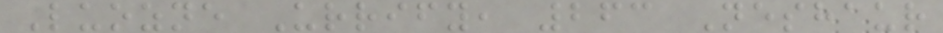Luozne Urrify, 263 Neshaur
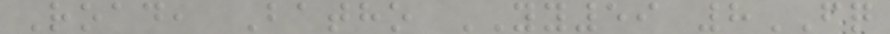Road, Batho YY59 8FQ
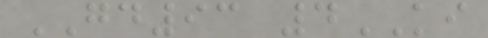GD93 4KI
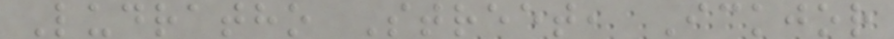Ludratho Street, Ickjor
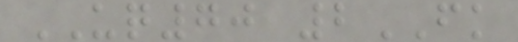UQ70 2FK
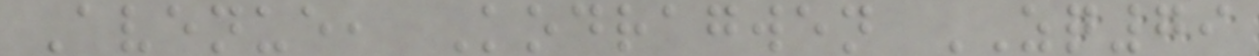Avenue, Kodragwen ZQ79
